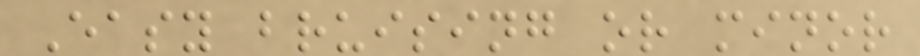Easy bruising or minor
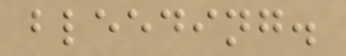bleeding.
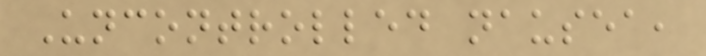Uncontrolled nausea,
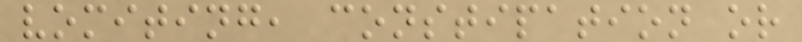vomiting, constipation or
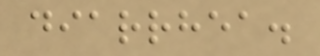diarrhea.
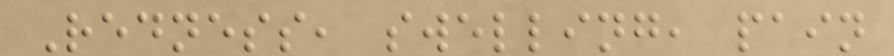Redness, swelling, pain
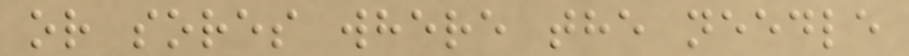or sores where the needle
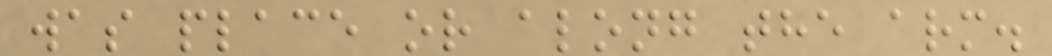was place or along the arm.
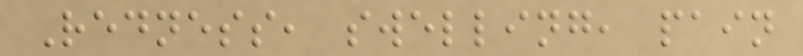Redness, swelling, pain
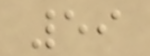59
